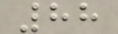88
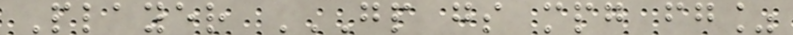Player GP GS MPG FG%
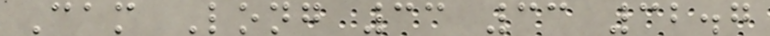Cam Long 33 33 32.7
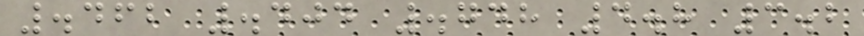.462 .404 .748 4.8 3.2
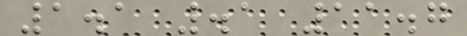1.1 .1 11.7
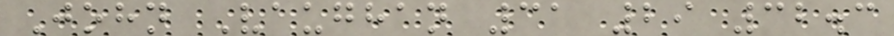John Vaughan 31 29 32.3
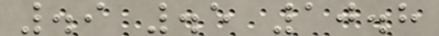.9 .5 10.8
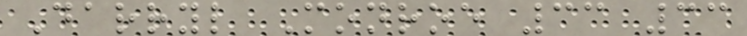Darryl Monroe 33 33
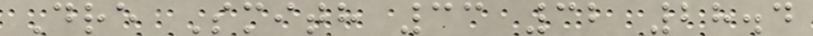Dre Smith 33 32 28.4
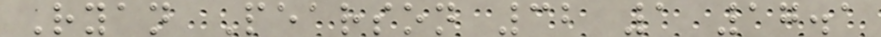Ryan Pearson 32 1 17.1
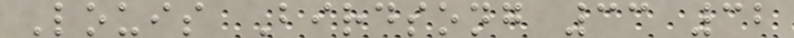Louis Birdsong 33 32
